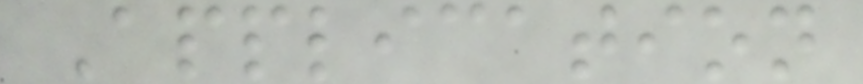Application
